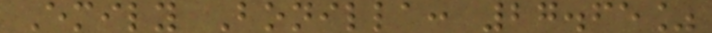Emily Bonilla: 27.65%
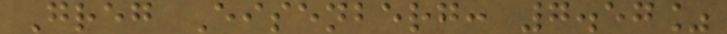Greg Eisenberg: 7.57%
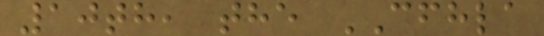10th, the CFHLA
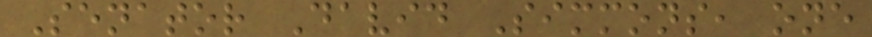Senator David Simmons, one
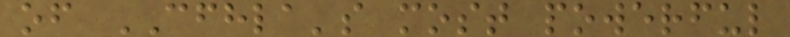of CFHLA's most powerful
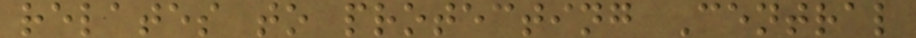relates to protecting Central
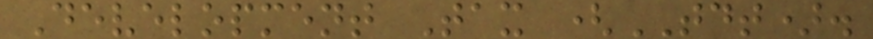Development Tax (TDT).
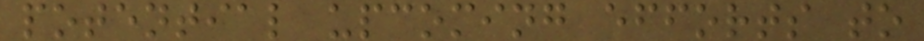potential upcoming efforts to
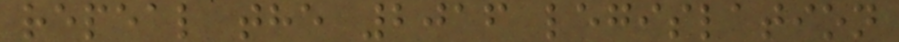repeal the 2016 legislation
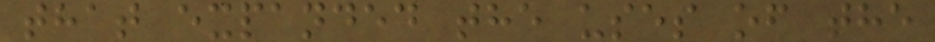that expanded the uses of the
